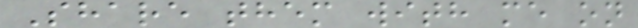Share them with me on
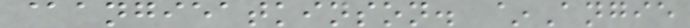@angieatkinson. ~Angie
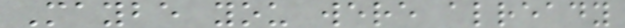Maybe you were already
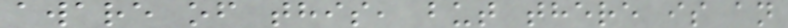aware of this, but there is an
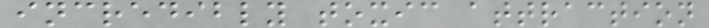incredibly toxic attraction
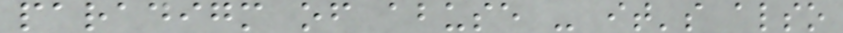paradigm of abuse - it's also
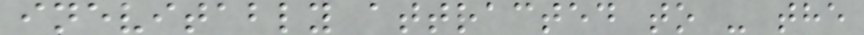inevitably attracted to - the
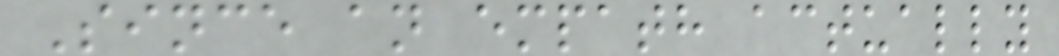Since an empath actually
